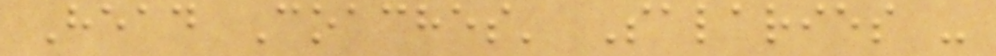Head Coaches' Salaries -
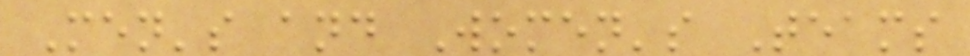Men's and Women's Teams
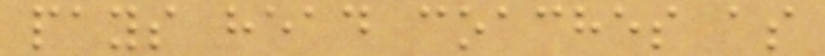pays head coaches as
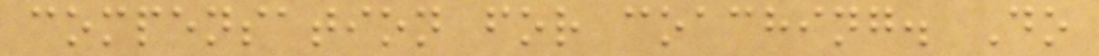compensation for coaching. Do
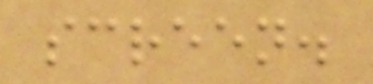screen.
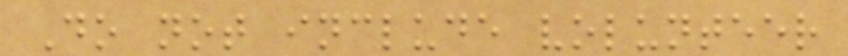Do not include volunteer
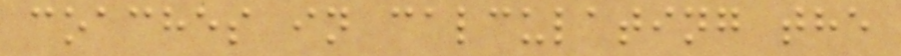coaches in calculating the
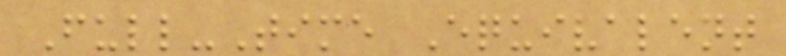Full-Time Equivalent
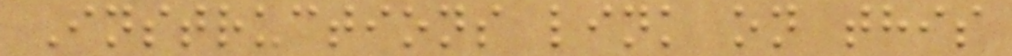Instructions link on this
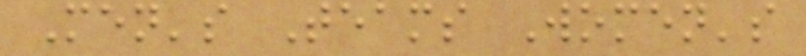Men's Teams Women's
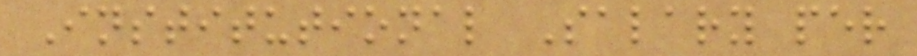Institutional Salary per
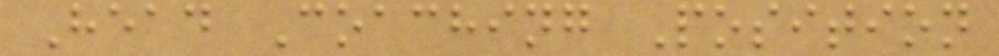Head Coaching Position
